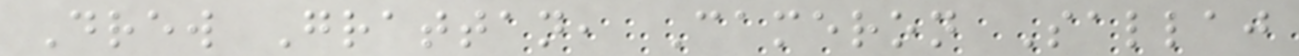Drew Grattan, Cameron Sallaj
